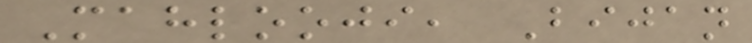Mahlooji, Bijan
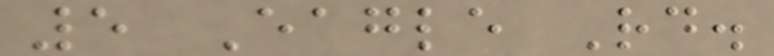5 Eagle Rd.
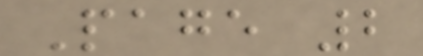Page 2
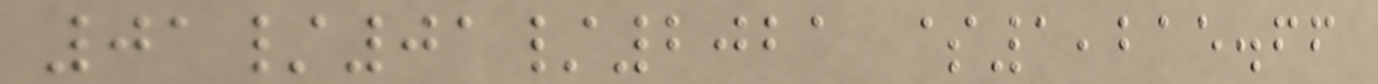01/01/2021 $1,215.66
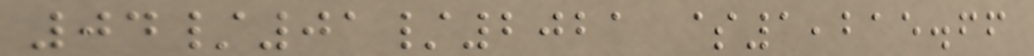04/01/2021 $1,215.66
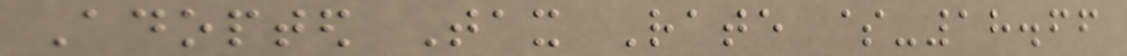Adopted Tax Rate $-18.66
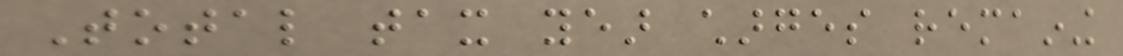Total tax year charges remaining
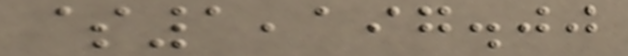$1,197.00
